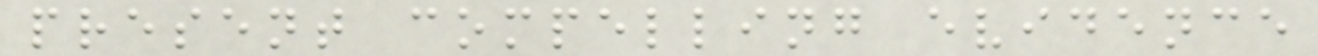present compelling evidence
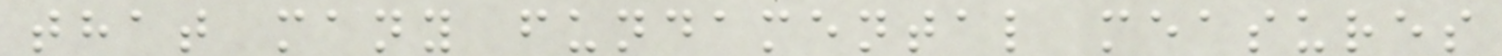that many fundamental measures
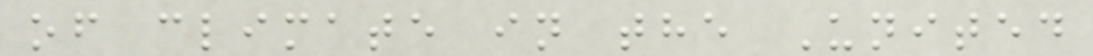of climate in the United
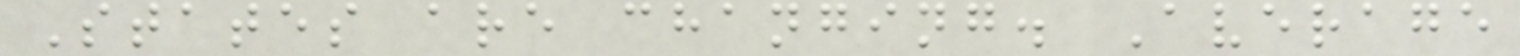States are changing. Average
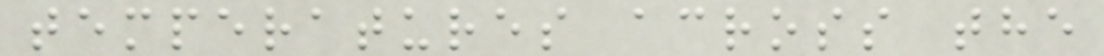temperatures across the
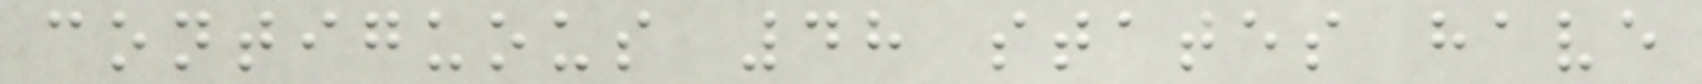contiguous 48 states have
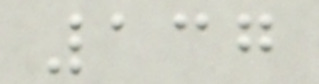137
